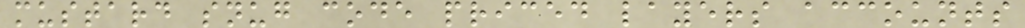mustard snug code priced layers accounts
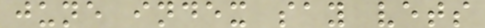june index say vets
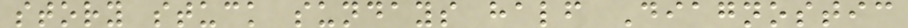story stuck sundays half Diagnostic
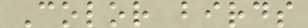Color birds
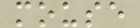mouse
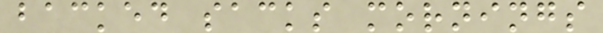backed sacks mornings
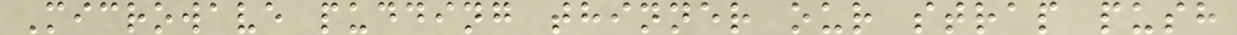Microwave pudding thinner our strap push
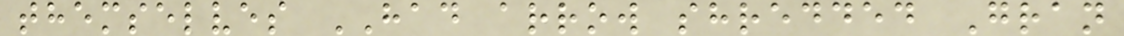themselves HAD arrow shredded Gran
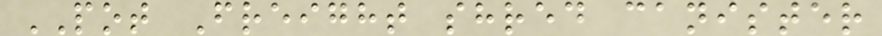POT Freight shred canister
